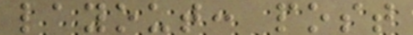layout: post
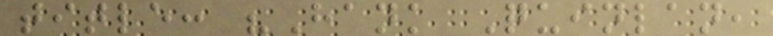title: "Hank Quinlan,
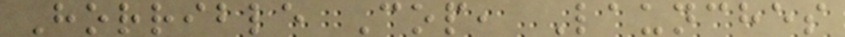Horrible Cop, Launches
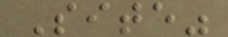Site"
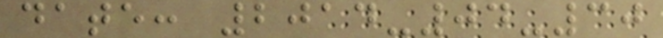date: 2014-04-30
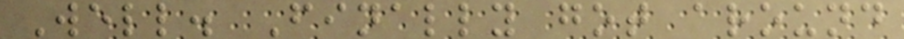Well. Finally got around
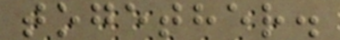together.
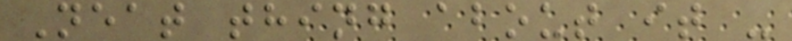Neat thing about it -
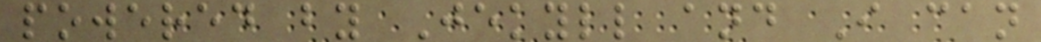powered by Jekyll and I can
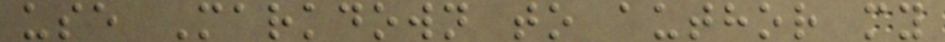use Markdown to author my
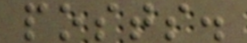posts.
